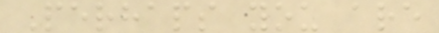Perhaps you are
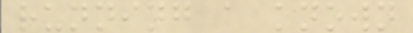running a known
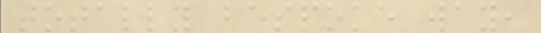totally bespoke way,
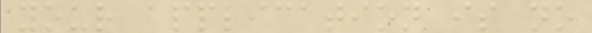your application is no
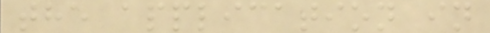the application in
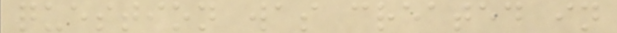question was created in
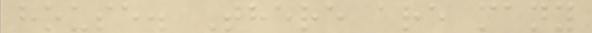house. There are many
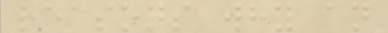reasons why an
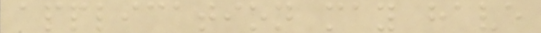application may have
